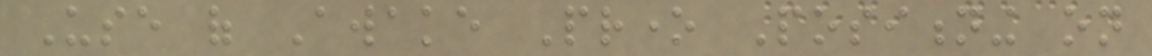Use of Awake Prone Positioning on
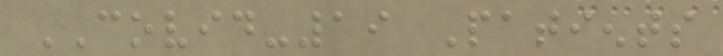COVID-19 Patients
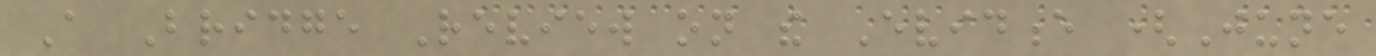A Bridge Review on the Evidence (June
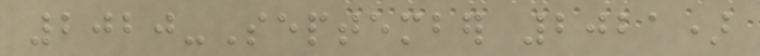2020-September 2021)
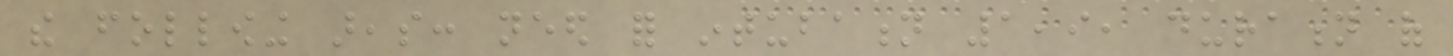the following areas: need for intubation 1,9, duration of
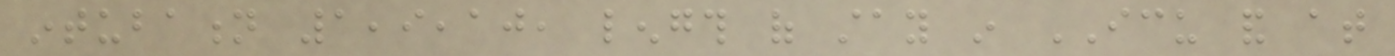intubation 1,9,10, length of stay in ICU and at
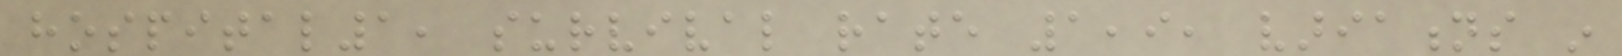hospital1, survival rate 1,9, variations in
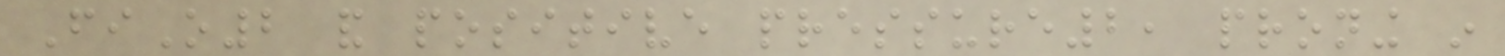FiO2 and positive pressure2, proning in
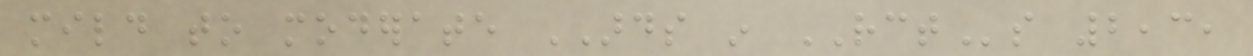mild to moderate ARDS in RCTs 2,3,
